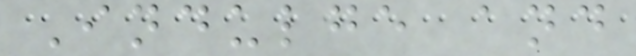Indulge and
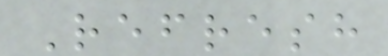Refresh
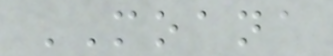MOANA
